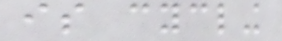is cycling
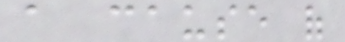a cause of
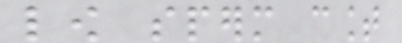low sperm count
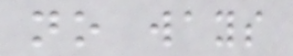no ways
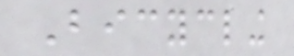Bicycling
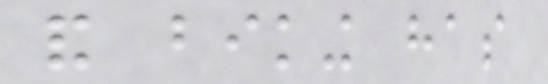and biking has
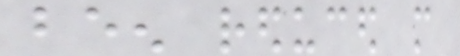been reduced more
